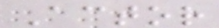Actor
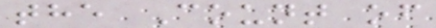the Count of
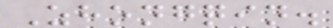Zhongqin.
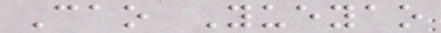Cao Yueyao
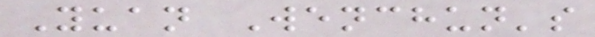Yuan Wenchun's
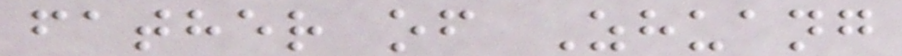father of Zhuang
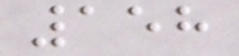158
